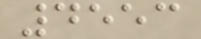4553
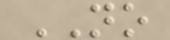NO
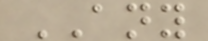ANY
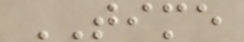TIME
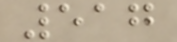517
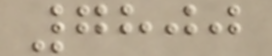7800
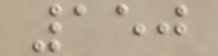150
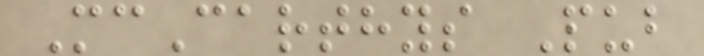McCarthys Pub
